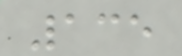135
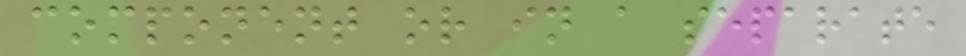component or in a separate
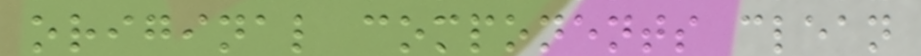original components clean
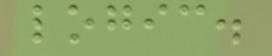logic.
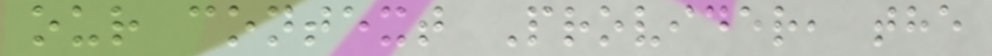our context Provider, the
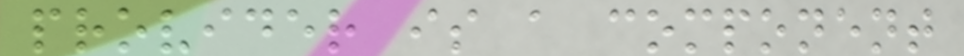provider is a component
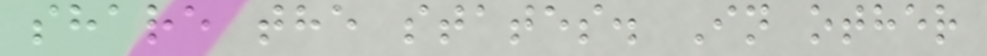share the states. In other
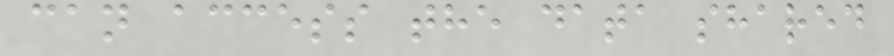can access the data shared
